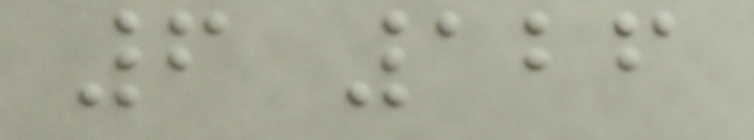6 126
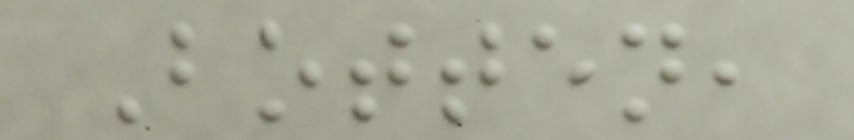Botten,
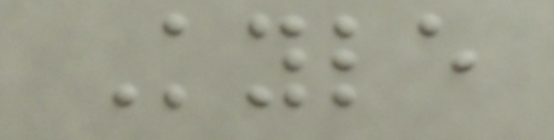Kyle
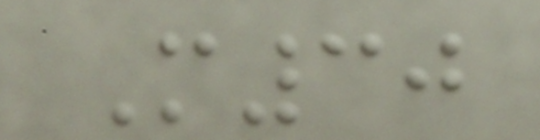M30
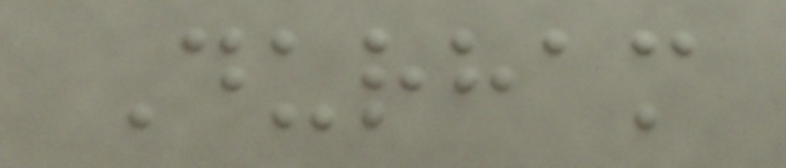Durham
